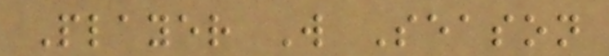Player W Season
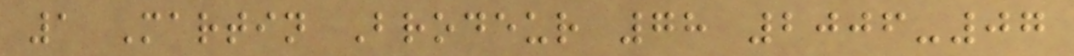1 Martin Brodeur 78 2006-07
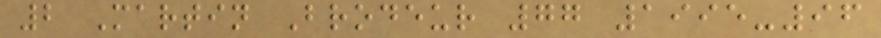2 Martin Brodeur 77 1995-96
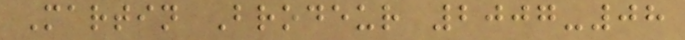Martin Brodeur 2007-08
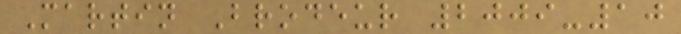Martin Brodeur 2009-10
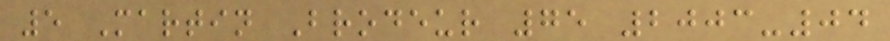5 Martin Brodeur 75 2003-04
